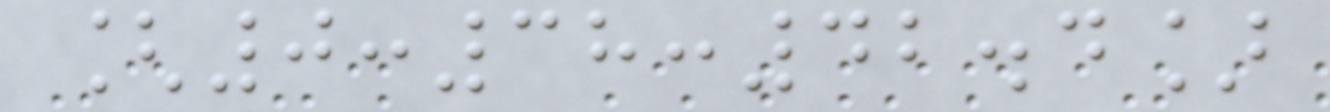[0:38:42.4]
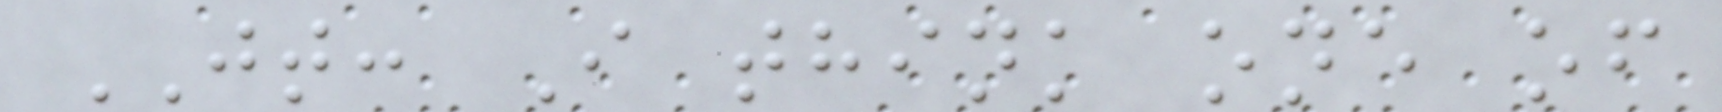JT: I think one of
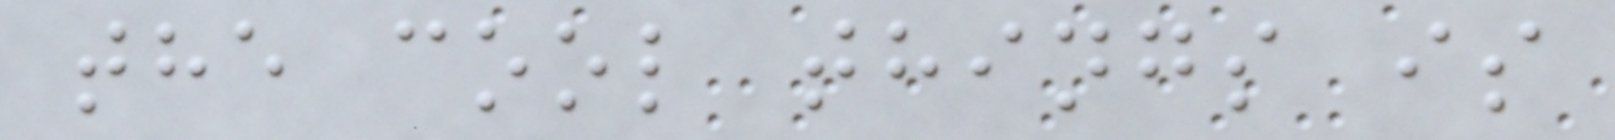the cool things is
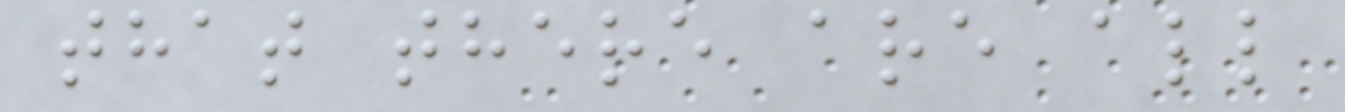that there are all
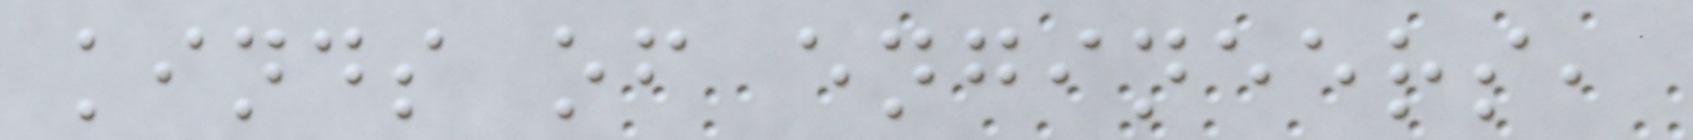kinds of engineers,
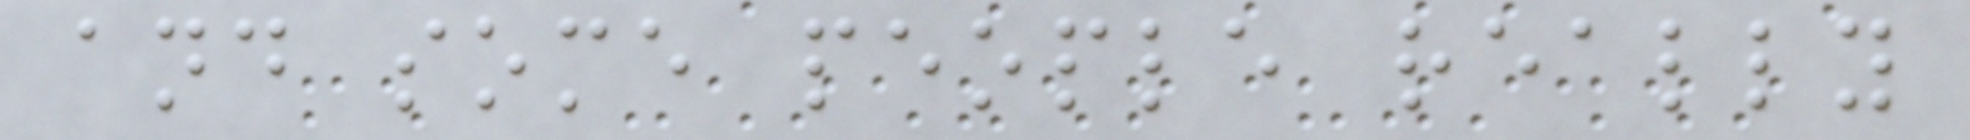and some people really
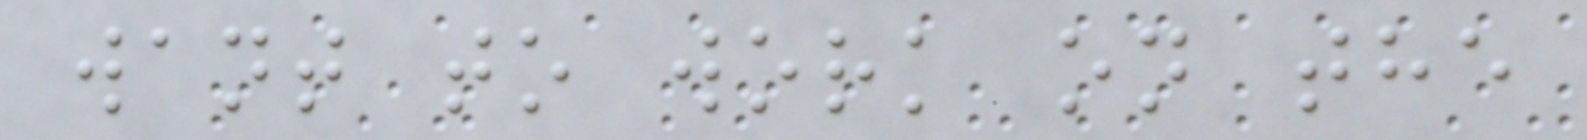want to work on the
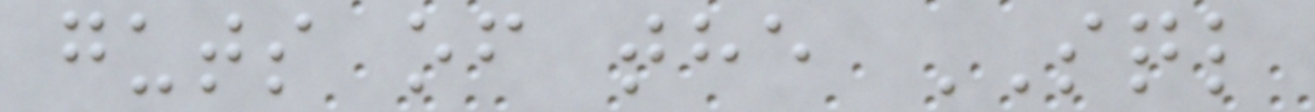guts of the SQL
